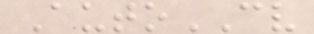AutoCV
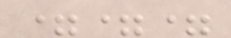===
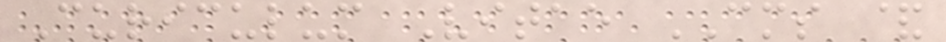Curiculum Vitae CMS &
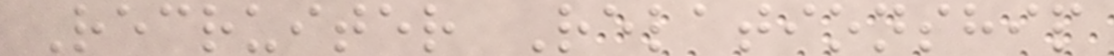Recruiter Relationship
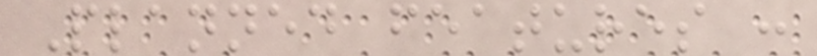Planned features :
